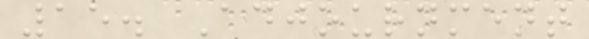15. Adjournment
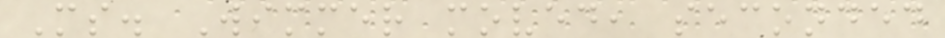Ms. Wimmer moved, seconded
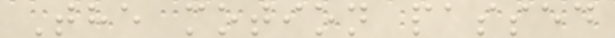The motion passed
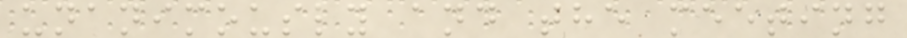unanimously and the meeting
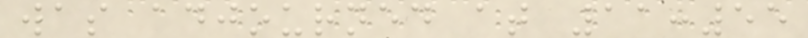was adjourned at 11:55
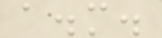a.m.
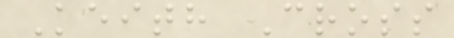Keith Cross
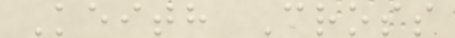Keith Cross
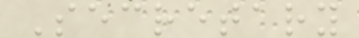Secretary
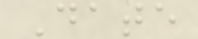Date
